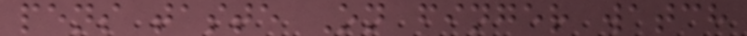pens taste On finger watch
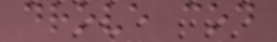drove cod
